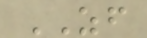ZF
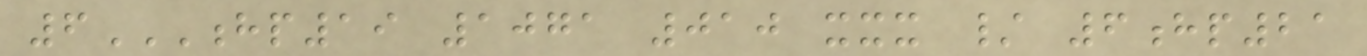6HP19 1071 010 XXX / 6HP21
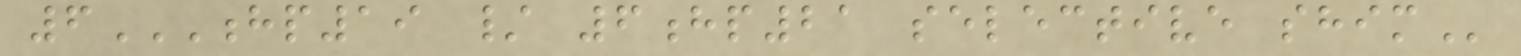6HP19 / 6HP21 SELECTIVE SHIM
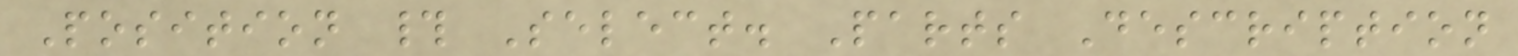Position # Select. Parts Description
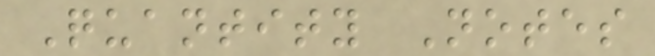Quantity Notes
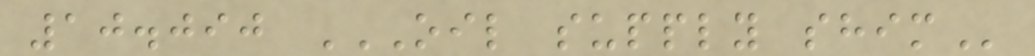10.090 OIL SUPPLY SHIM
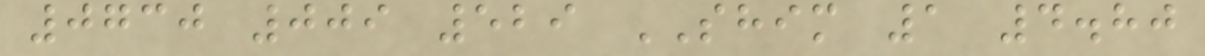0730 009 529 SHIM 1 4.80
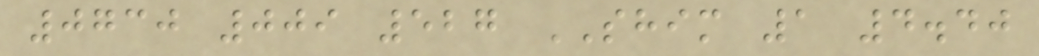0730 009 527 SHIM 1 4.40
